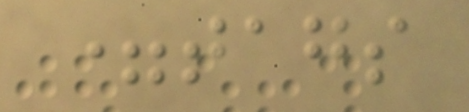=tags
